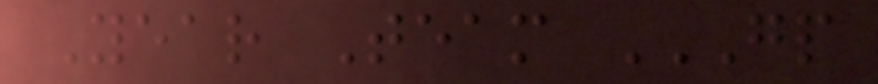Year Team GP
